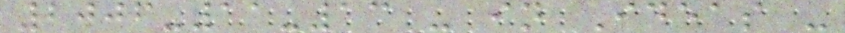2006-11-13 - in Ideas -
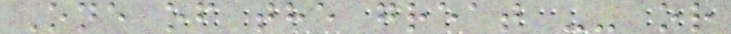One of the great -- or
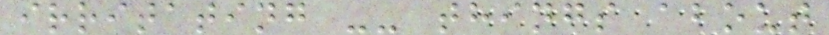irritating -- things about
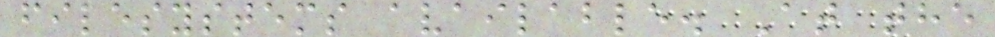filesystems available. At the
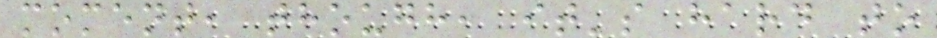moment, though, it's hard to
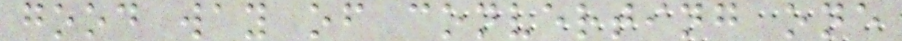good way of converting one
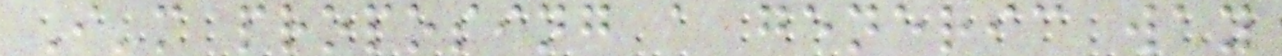I'm proposing a generic way
